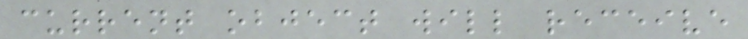current object will receive
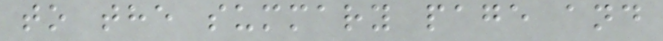to the summary page and
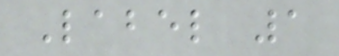Label 1
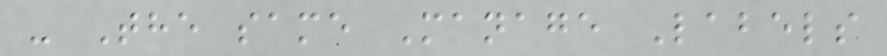- The same Manage Labels
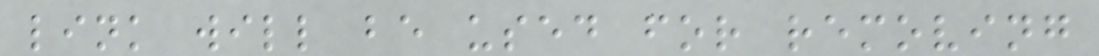link will be used for removing
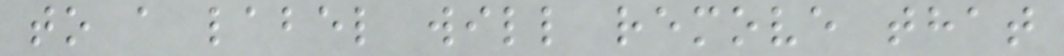to a label will remove that
